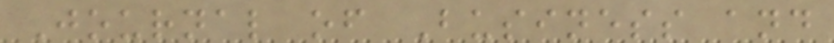Journal of Business and
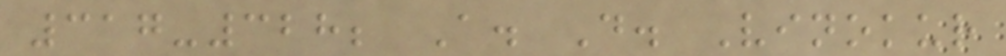317-328; A. D. Vinokur
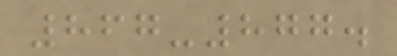867-877.
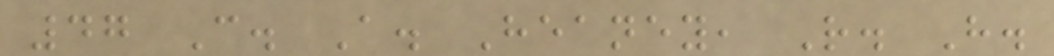47 C. A. Heaney, R. H.
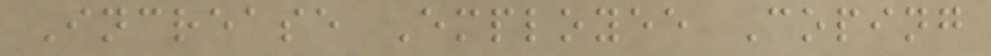Increase Employee Coping
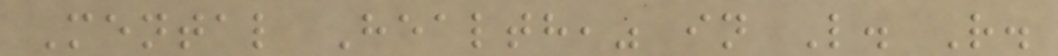Mental Health," in L. R.
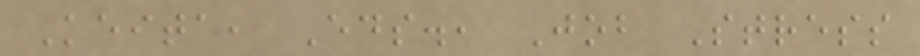Keita, Eds., Job Stress
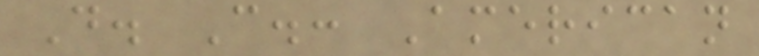D. C.: American
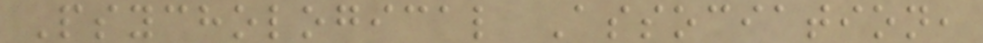Psychological Association,
